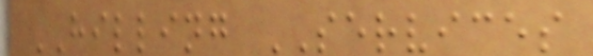HILLING SERVICES
